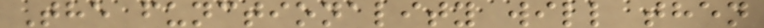The functionality will then
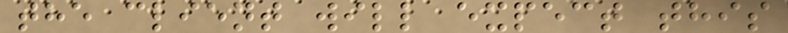the client will expect this
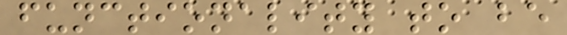functionality to be
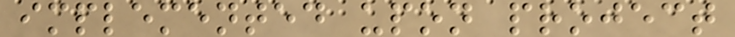implemented upon project
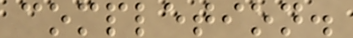completion.
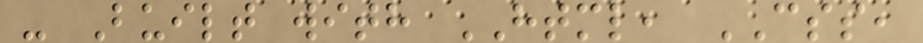- Built with HTML, CSS,
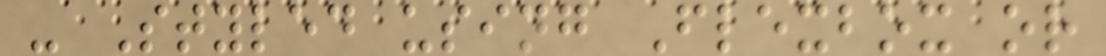- Styled using Flexbox or
